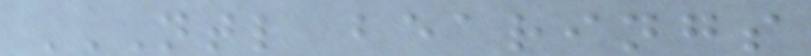NTL BEARINGS
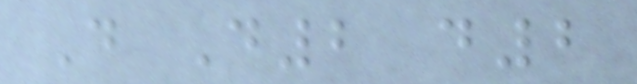D D2 d2
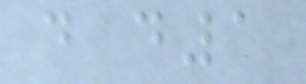d d1
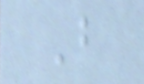B
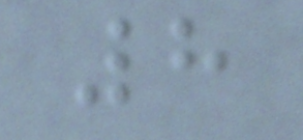8
